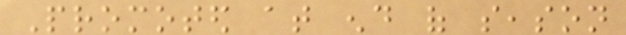Promoted at end of season
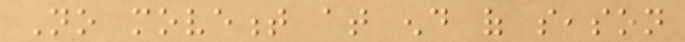No movement at end of season
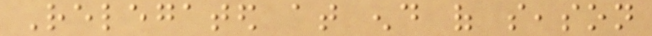Relegated at end of season
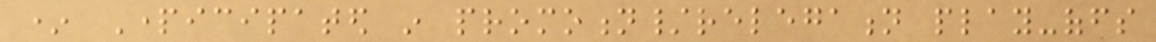* Participated in promotion/relegation play-offs
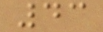43
